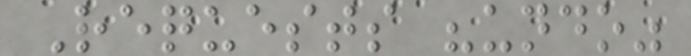Requests "undo"
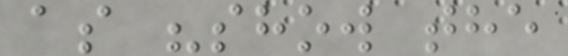as "show the
